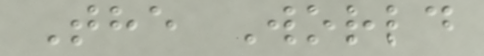The World
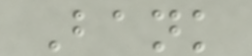Bank
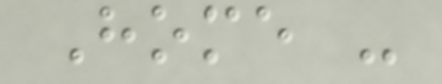Home -
